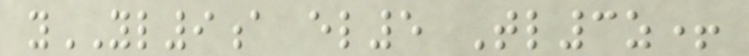yYL9a el5 Tl3z+
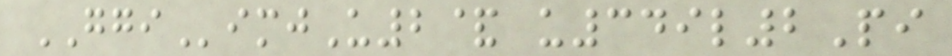GGIimjU2& u349l2Pi
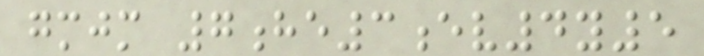gmjm 7he3ev4y5
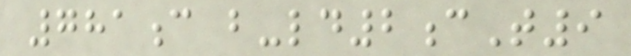781c b-ld2cT9
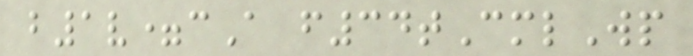b1v=cA f34tCmlWp
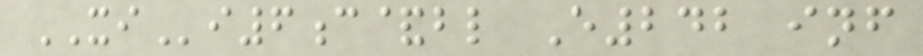XIi6c&bl E242 inf
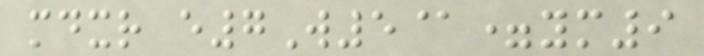mdxr e7W5@=ym9
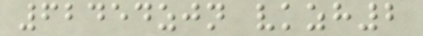62454zjn vkzh2
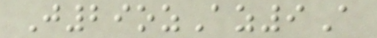J29ozAz9A
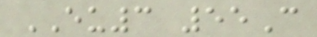EU3 55C
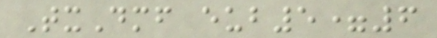TxDmf eub5=6
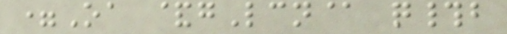=Oa &gLcn@ q#b
